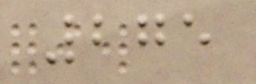275
